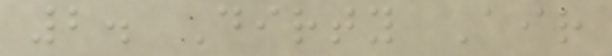2. Dirty Air
